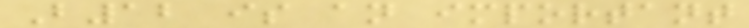B12 is an important
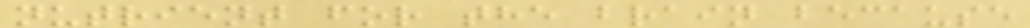nutrient for the brain because
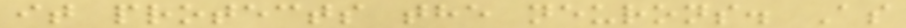it protects the neurons. As
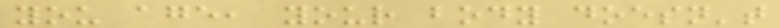you age, your body doesn't
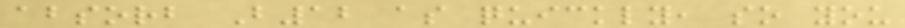absorb B12 as quickly, so you
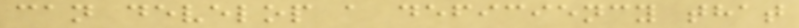can develop a deficiency that
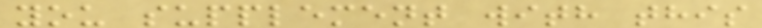you supplement with this
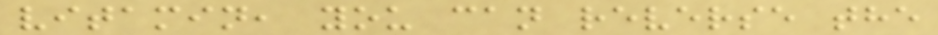vitamin, you can reverse the
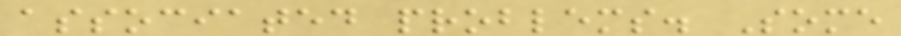associated problems. Some
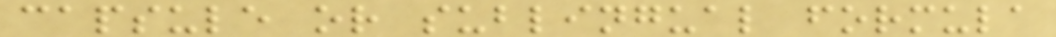capsule or sublingual formula
